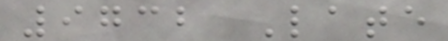9732 Late
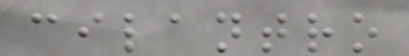cilantro
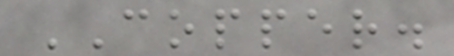COPPER.
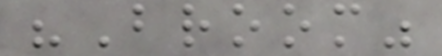"Broom"
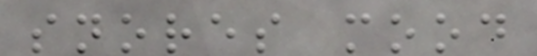snores mood
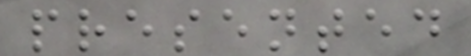presented
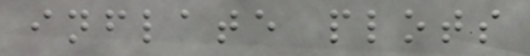inflate plots
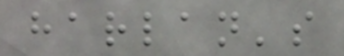harlan's
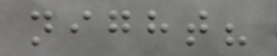night?
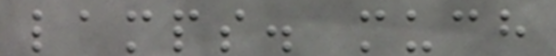lamps. much
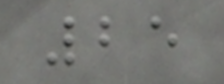25
